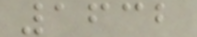1632
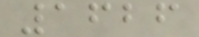1626
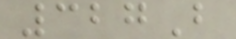327B
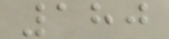180
